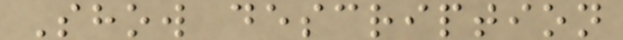Show description
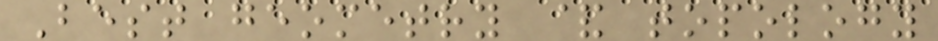Best geometry & topology
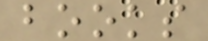books
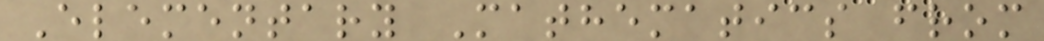Elementary Mathematics from
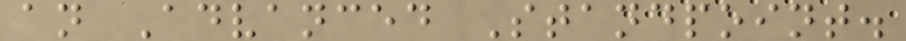an Advanced Standpoint.
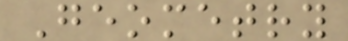Geometry
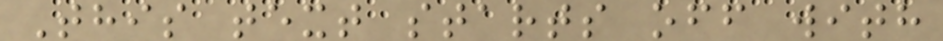This text starts off with
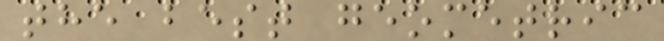the best geometric
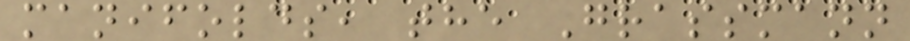manifolds, the Grassmann
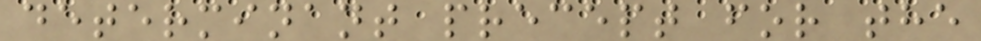determinant precept for the
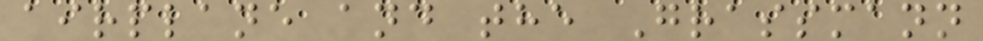airplane and the Grassmann
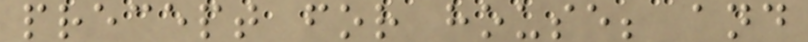precept for house; and
